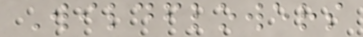Wildflowers
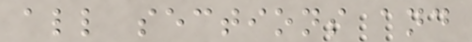all sections and
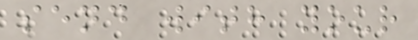send with your
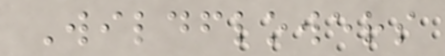Wildflowers
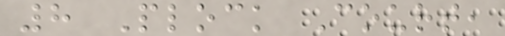8 Plock Court,
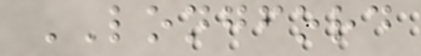LONGFORD
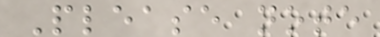Please note
